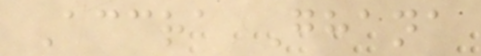Accra Ghana
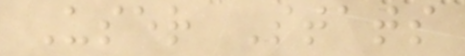User Stats
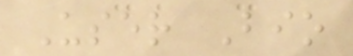User Bio
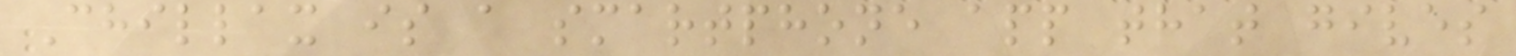Chillax is a smartphone app that gives
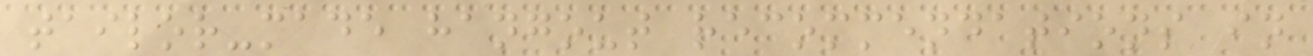tailor-made hangout recommendations in
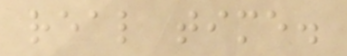real time.
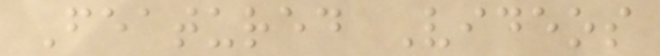Featured Videos
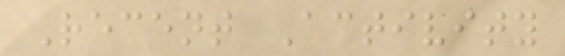Recent Activity
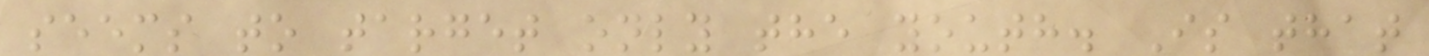seems to target only the youth. Is that
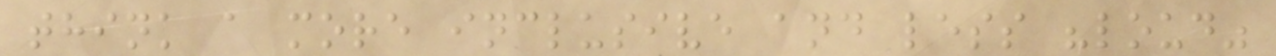think a more inclusive and less "loud"
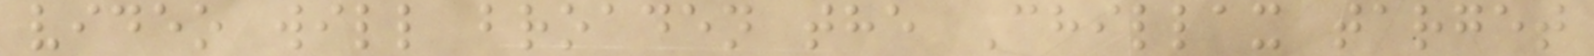video will broaden the Chillax target
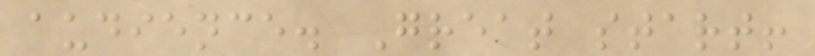audience. Great start!
